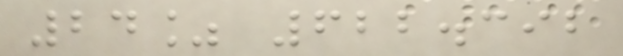24% 622.392
